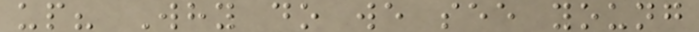up? Why do we see young
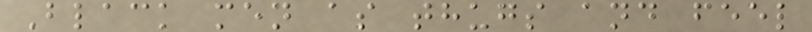Black men as thugs and feel
